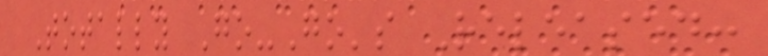Totally Go-Go's Released:
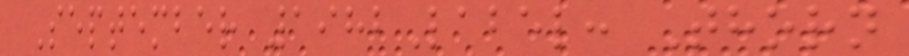September 1982Label: Thorn
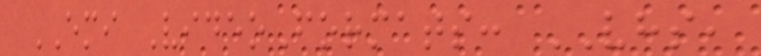EMI VideoFormats: VHS,
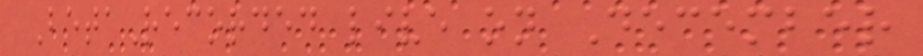BetaRecorded live on December
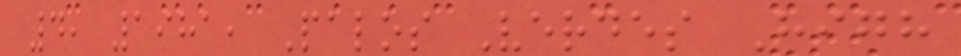4, 1981, Palos Verdes High
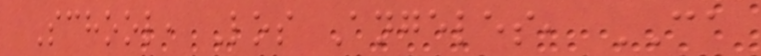School, Los Angeles, CA
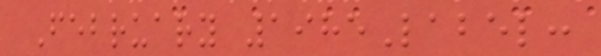February 1985Label:
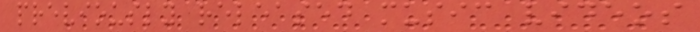previously released music videos
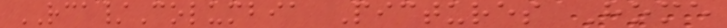RCA/Columbia Pictures Home
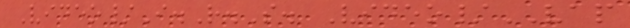Video/I.R.S. Video/VAP
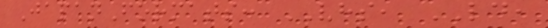JapanFormats: VHS, LD,
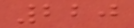220
